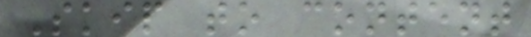Skip to content
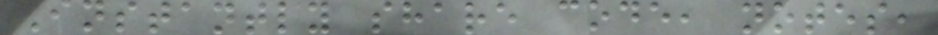Instantly share code, notes,
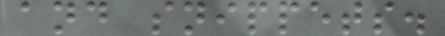and snippets.
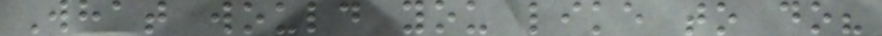What would you like to do?
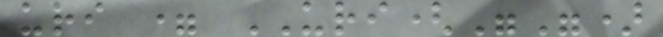uri = URI("")
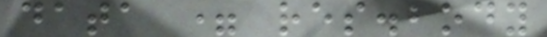data = res.body
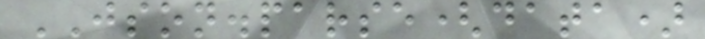JSON.parse(data)
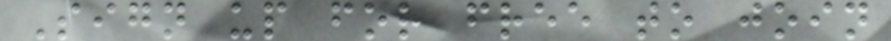Sign up for free to join
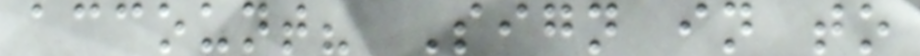account? Sign in to
